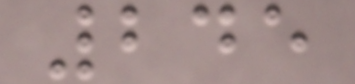245
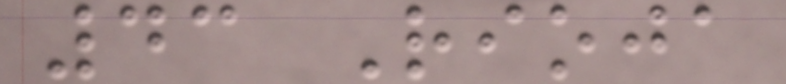43 Rioja
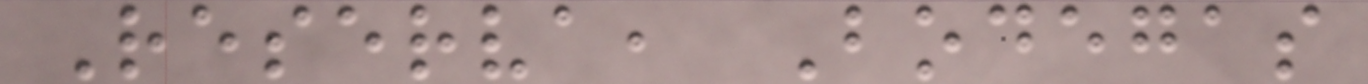Reserva, Bodegas
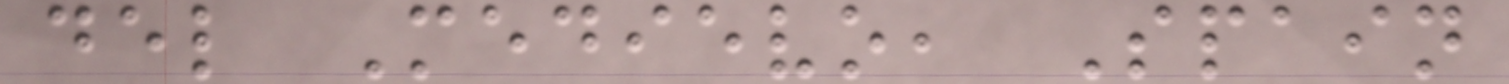del Medievo, Spain
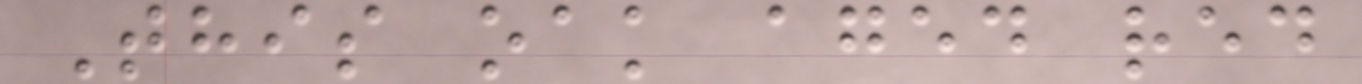This oak aged red
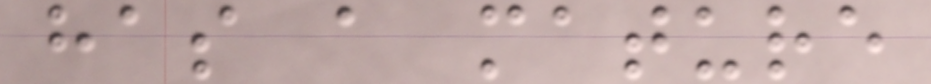has a mature
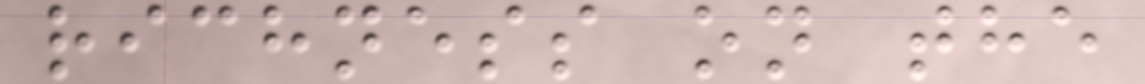richness on the
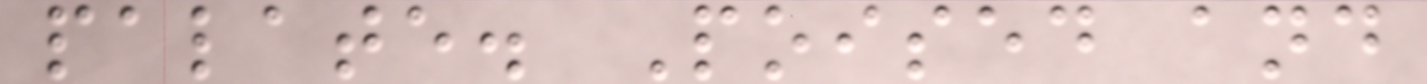palate. Poised and
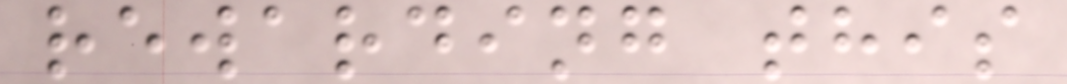rewarding this
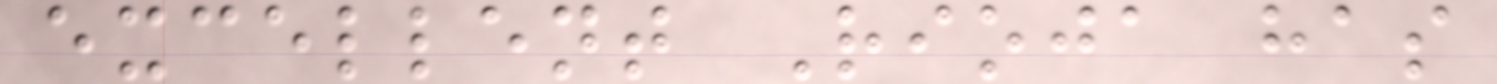excellent Rioja has
